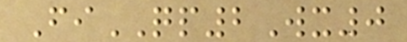FiQP2Wx0
